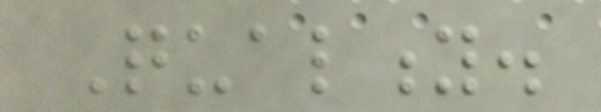Quality.
